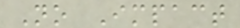No Impact
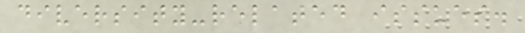diversity-related issues.
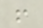!
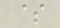$
